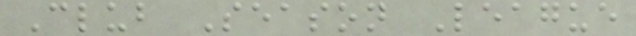Club Season League
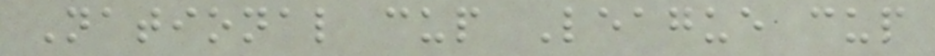National cup League cup
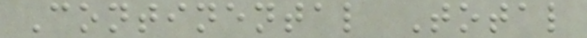Continental Total
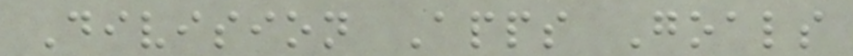Division Apps Goals
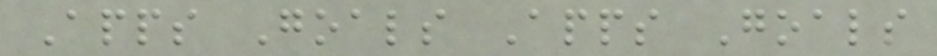Apps Goals Apps Goals
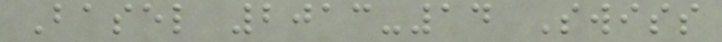Basel 2013-14 Swiss
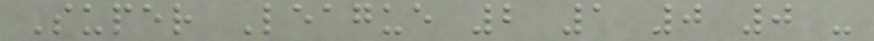Super League 2 1 0 0 -
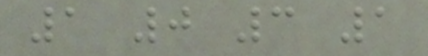1 0 3 1
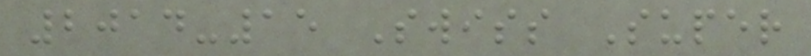2014-15 Swiss Super
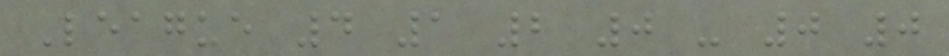League 4 1 2 0 - 0 0
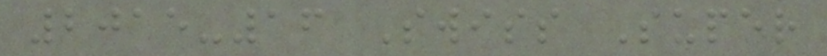2015-16 Swiss Super
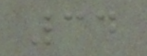34
